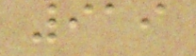919
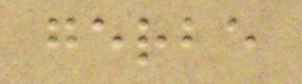gerbe
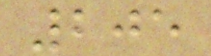205
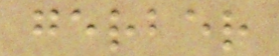gerber
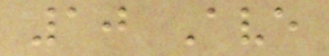10 Ave
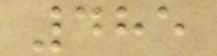485
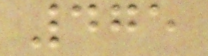475
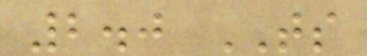2.0 TS
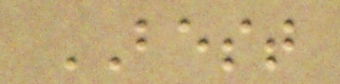BEST
